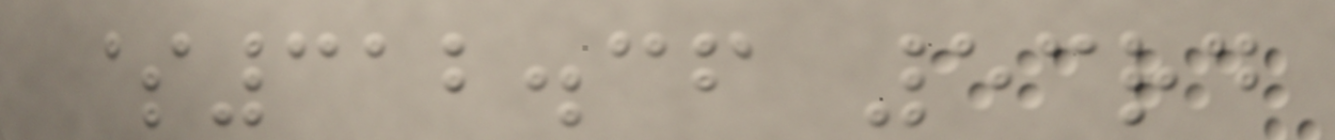$312.36 53rd
